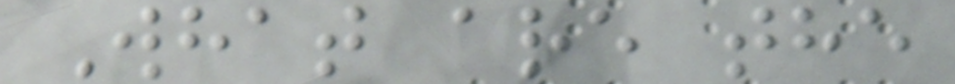What are the
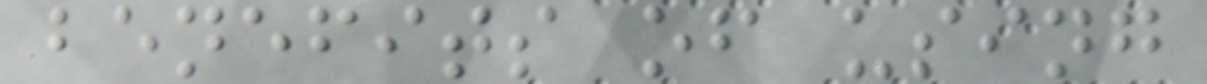benefits of using
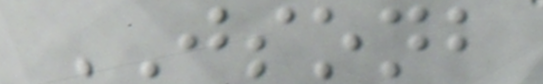JSONB
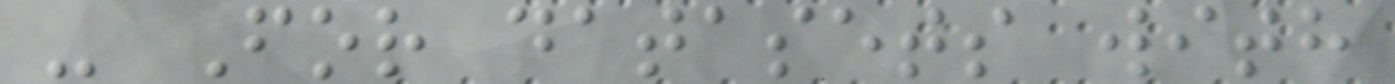- For datasets with
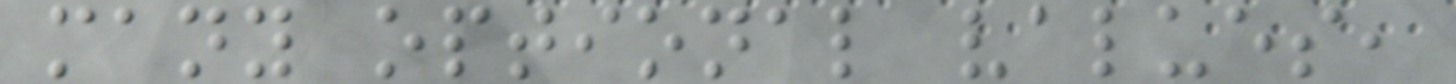many optional values,
